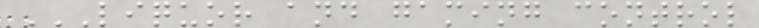LIQUOR AND GAMING CONTROL
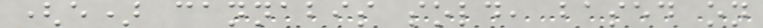(e) cannabis sold, based on
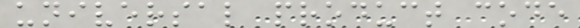universal product code
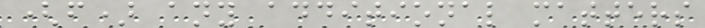(f) any additional matters
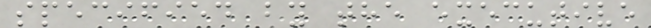specified by the executive
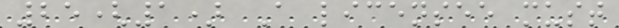25(1) A licensee must
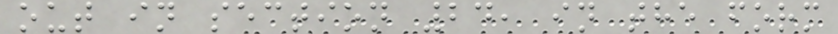out in section 24, in the form
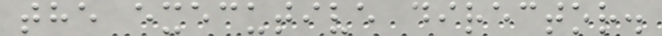the executive director.
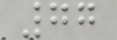77
